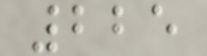225
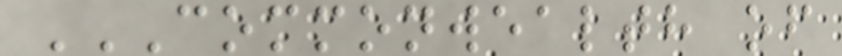COMMONWEALTH OF
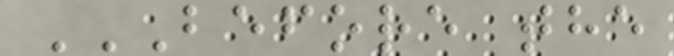BEFORE THE
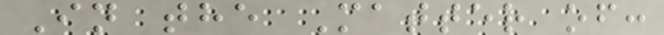In the Matter of:
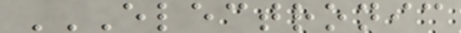ELECTRONIC
